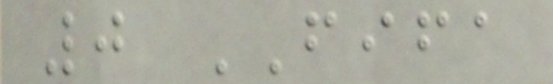0 FIFA
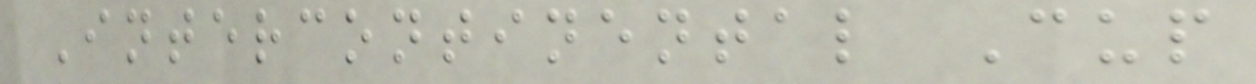Intercontinental Cup
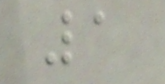1
